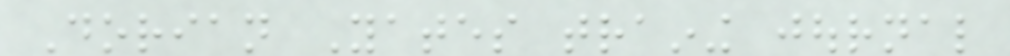Dorian Yates training journal
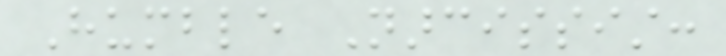Humble Narcissist:
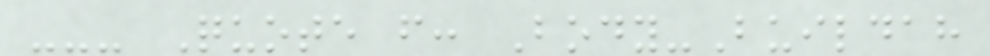--- Quote from: Body-Buildah
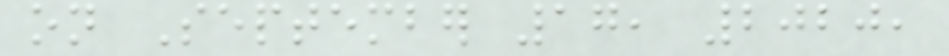on September 17, 2020,
